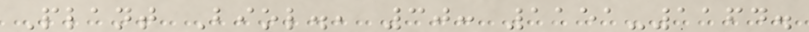Plant Biol., 30: 1151-1164.
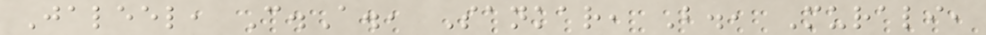Jaleel, C.A., Sankar, B., Murali,
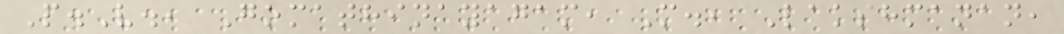P.V., Gomathinayagam, M., Lakshmanan,
